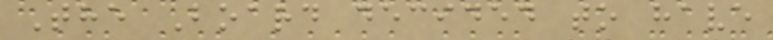The Board decided to have
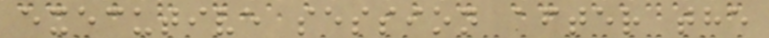executive session after the
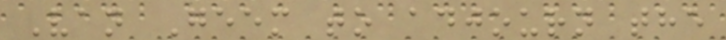Van Geem to adjourn the
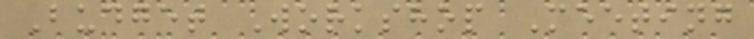Budget Workshop Meeting
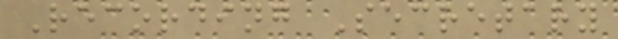Recording Secretary
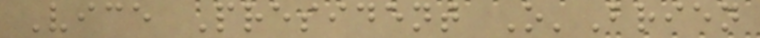Vice President O'Brien
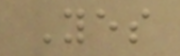Yes
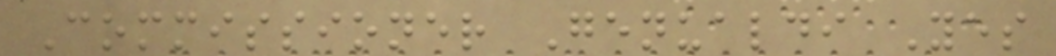Commissioner Genualdi Yes
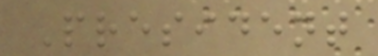President
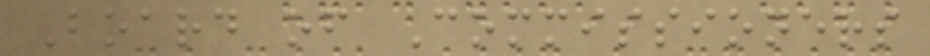Board of Commissioners
